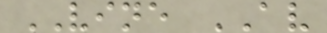VINE AV
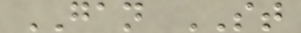GAN ST
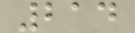214
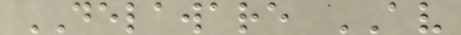DELAWARE AV
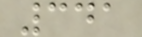341
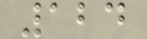124
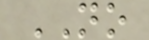NO
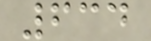634
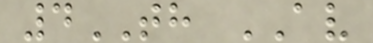4TH AV
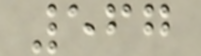567
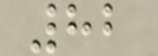82
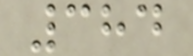384
